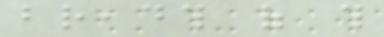breadth of this
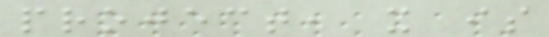project, it is
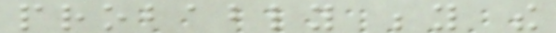probably beyond the
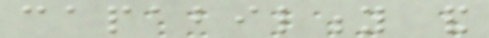capability and
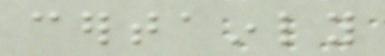certainly
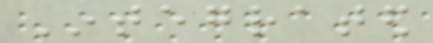Integrated
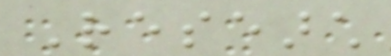Research
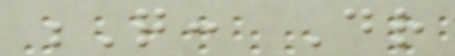Q: Dr
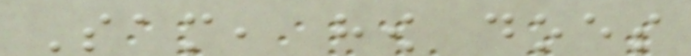Sam, how does
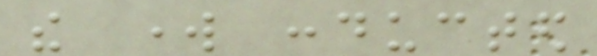the work conducted
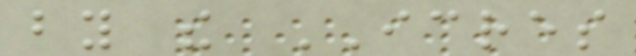by the ICRES
